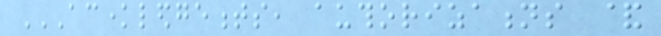ACKNOWLEDGEMENTS, AUTHORIZATIONS &
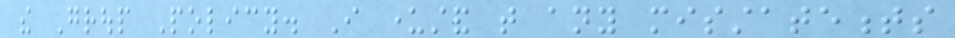the Group Policy. I understand that any misstatements
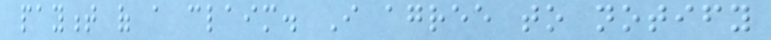payment of a claim. I agree to notify
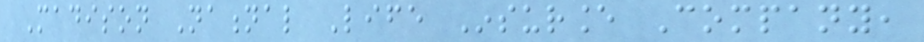Madison National Life Insurance Company,
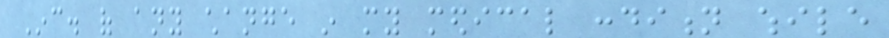Inc. of any change in my medical condition while
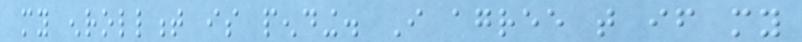my enrollment is pending. I agree that if my
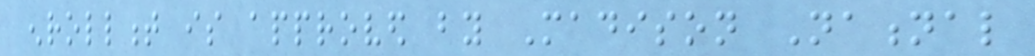enrollment is approved by Madison National
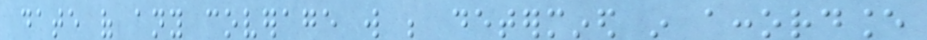date of any coverage will be determined in accordance
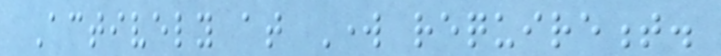Actively at Work requirement.
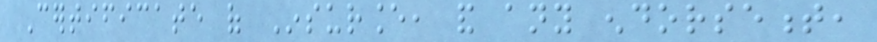Certificate of Insurance, and any endorsement,
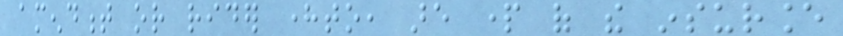amendment or rider hereto, are part of the insurance
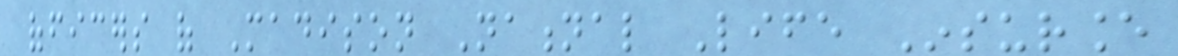officers of Madison National Life Insurance
